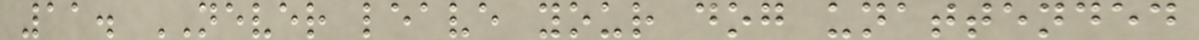11. NEVER leave your dog unattended
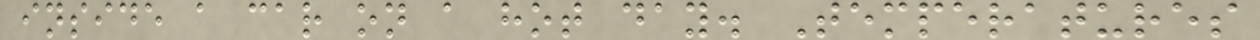inside a car on a hot day. Temperatures
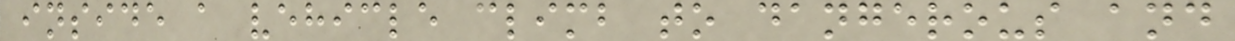inside a vehicle climb to dangerous and
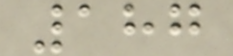187
